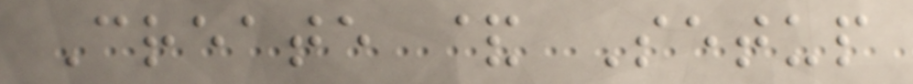Create & Setup
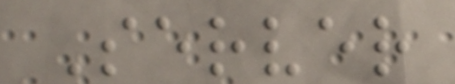Server
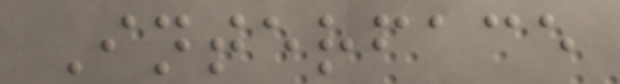Interface
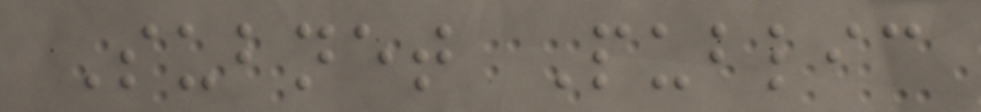Subnet Public
